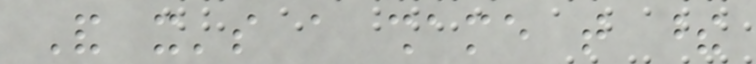And it's a shame that these
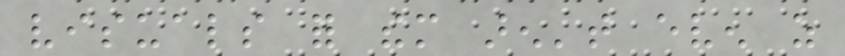visuals for them aren't even as
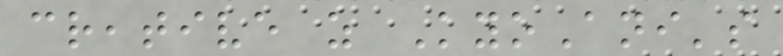creative as KyoAni's
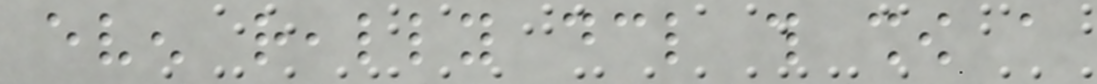even really declare this show a
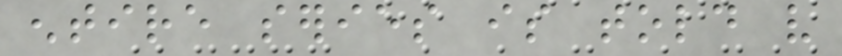entire series is told very
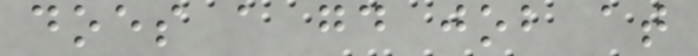does a good job at
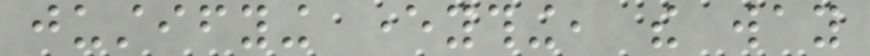justifying everything, the way
